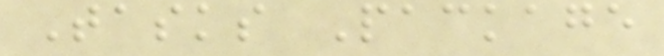Tasks Package
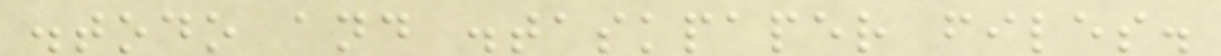.todo and .taskpaper files.
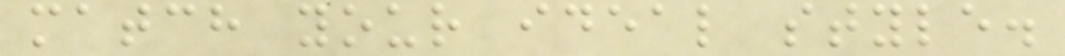match your ideal style.
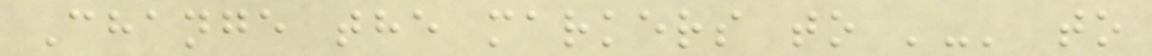Change the markers to '-' to
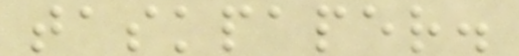taskpaper.
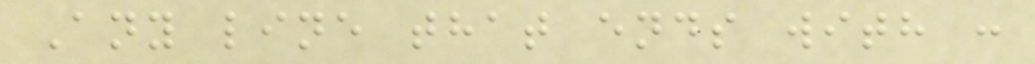Any line that ends with :
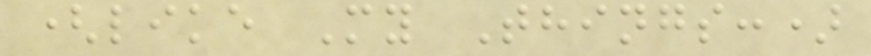(like My Things:)
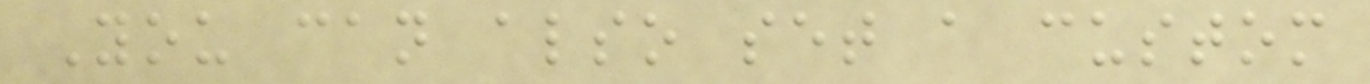You can also set a custom
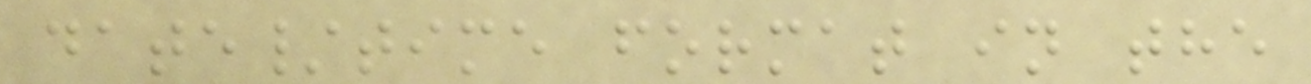date/time format in the
